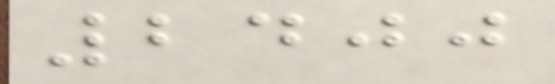2400
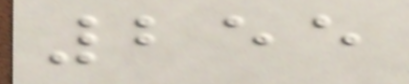255
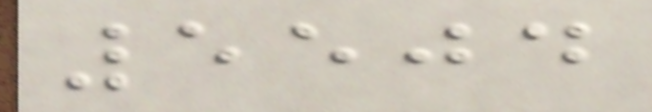5504
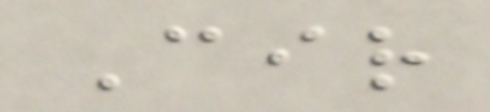Cir
